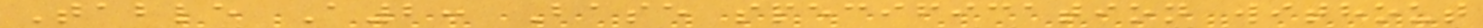Table A2: Base specification without
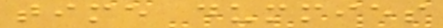time dummies
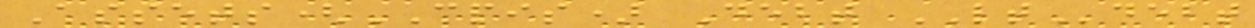Assets(CPIS) Debt LTdebt
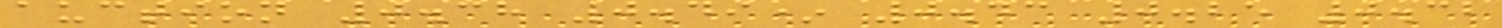auction 0.38 0.49* 0.43 0.25 0.32
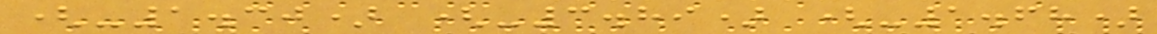(-1.30) (-3.89) (-1.68)
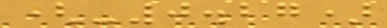(-0.27)
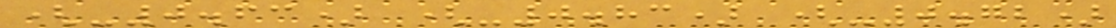(-0.63) (-0.83) (-0.72)
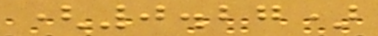(0.27)
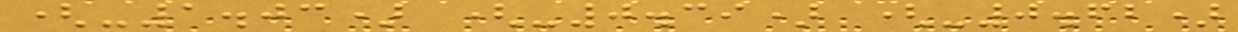(-1.03) (-0.39) (-0.62)
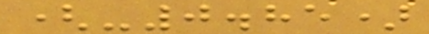(-0.85)
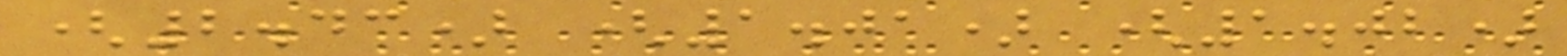(2.43) (1.01) (1.02)
